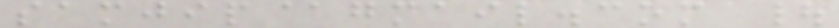samjip@gmail.com |
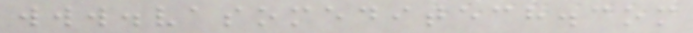www.vasomeditech.com
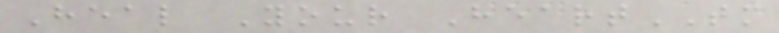Heal Your HeartTM
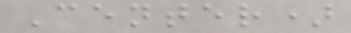Center)
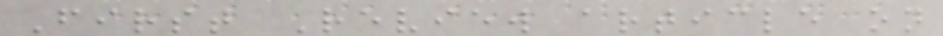First Review article on
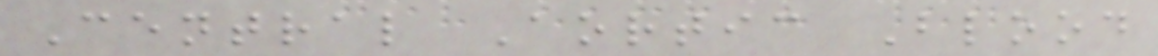Central Aortic Blood
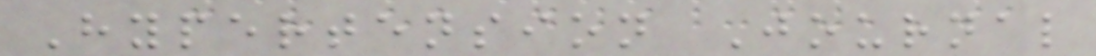Hypertension Journal
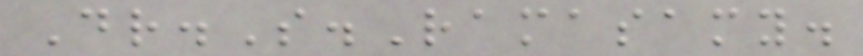Dr.S.Ramasamy.
